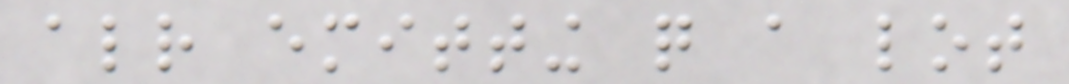already emitting quite a lot
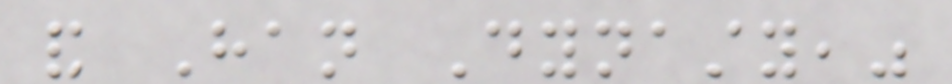and Han Dynasty,"
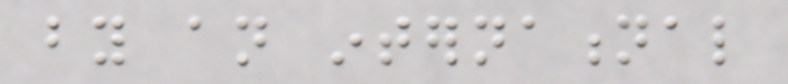by an international
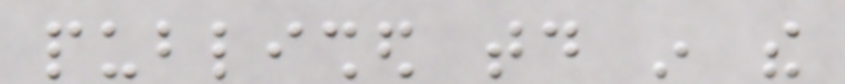published today in the
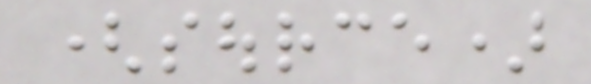(source)
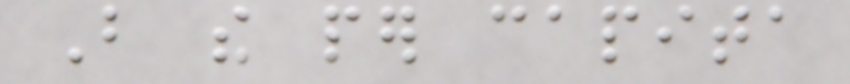But the per capita
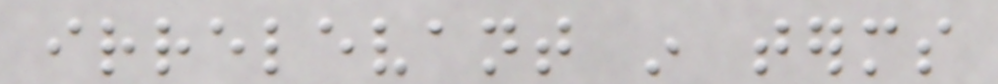irrelevant in terms
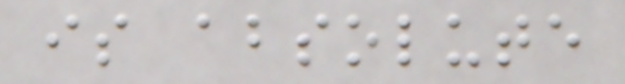is absolute
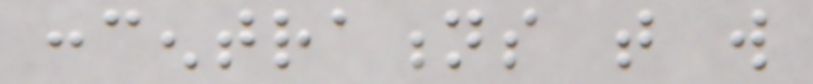concentrations that will
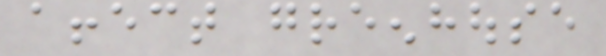affect greenhouse
